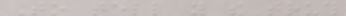To tell you the truth
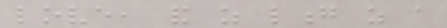love, and as long as a
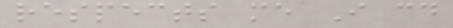respects me I could
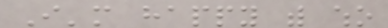I'm happy with who
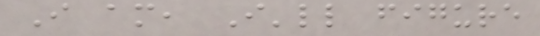I am, I'll figure
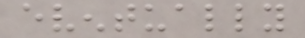eventually
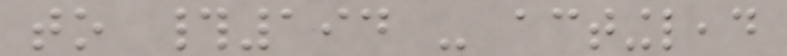to #194 - actinglead
